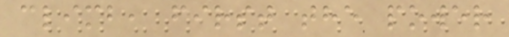climb, first the power
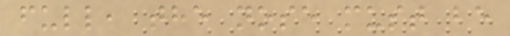full, the nose must be
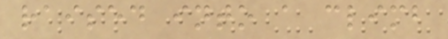raised into a climb
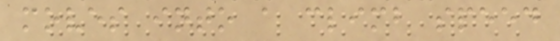moves into a climb speed
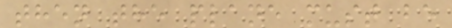then the plane must be
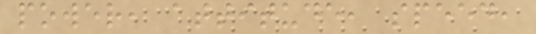power, attitude, speed,
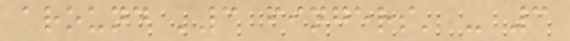around '3 fingers' - 3
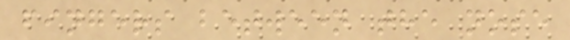fingers between the nose
